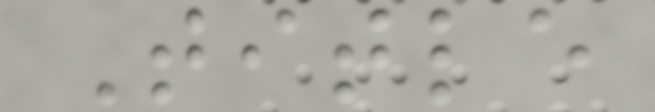Title
